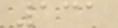131
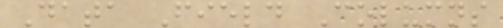Data Field Columns
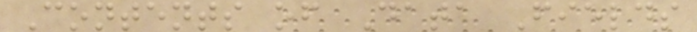Contents of Data Fields
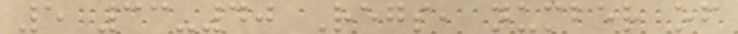5 33-40 Regs, number of
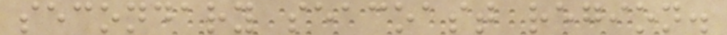secondary seacoast region.
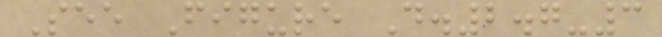See Figure D.2.7-3
